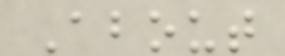About
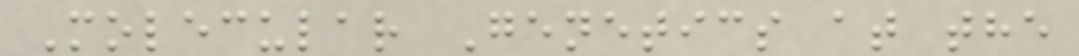Molecular Genetics at the
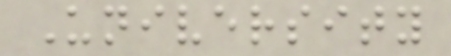University
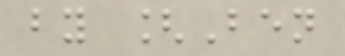by [Ben
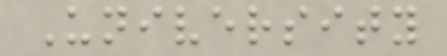University
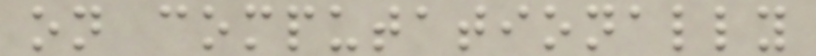on computationally
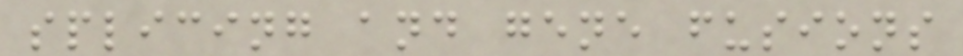splicing and gene fusions
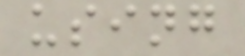using
